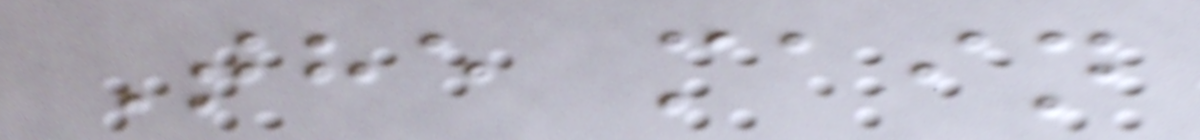The main
